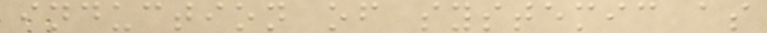induction of systemic as
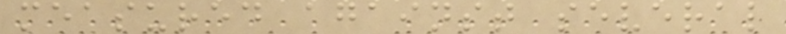measured against several
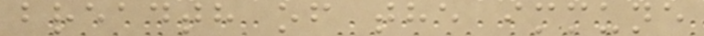breadth of the immune
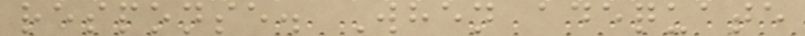response. When adequate
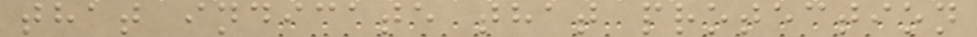that indicate that protection
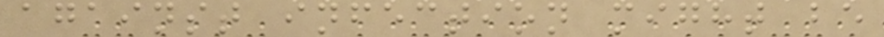against infection might be
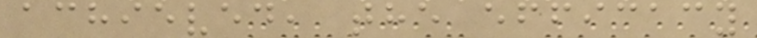achieved, the efficacy
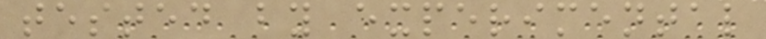tested by experimental
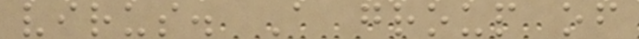virus. A group of
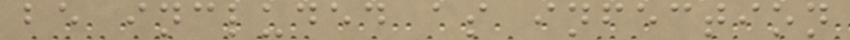be included as infection
